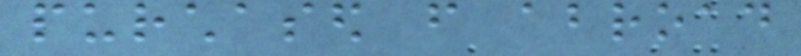purchased from abroad
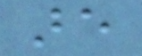are
